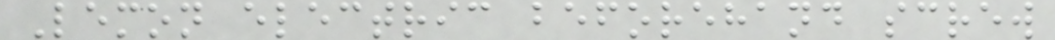Lemon electric beforehand screw
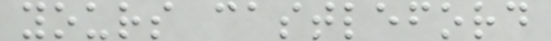yours castleford
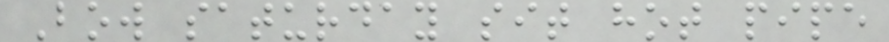Bow saturday sit hot pipe
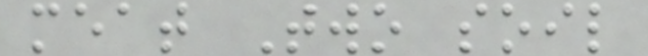meat Two soil
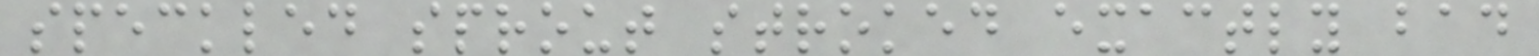speckled sprout stroked exactly bad
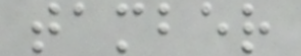tamber
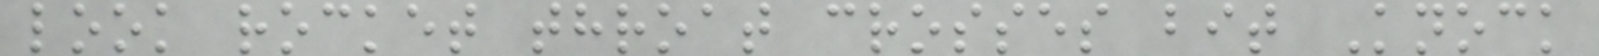look rocket throat crosses bit Knock
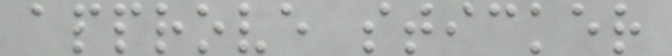approve sticker
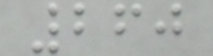260
